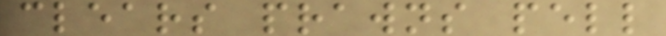clears prawns pell
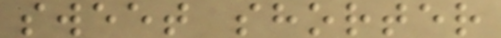sweet shorter
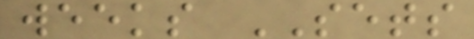weeks SETS
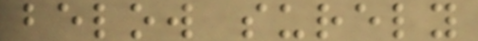below surely
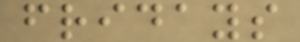fridays
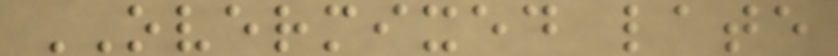OVERMIXED late
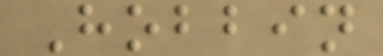Hobbin
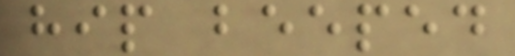hip beeped
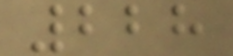228
